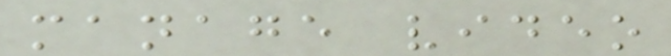manage video
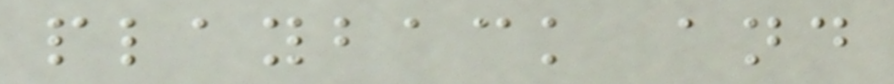playback and
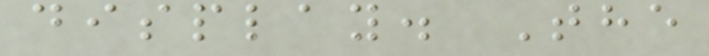display. The
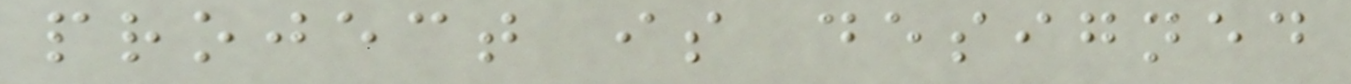project is designed
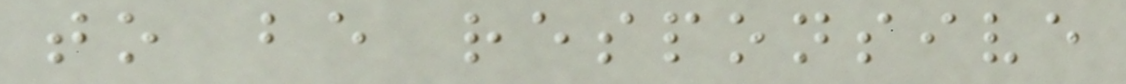to be responsive
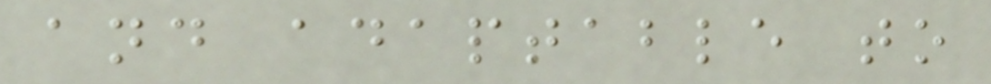and adaptable to
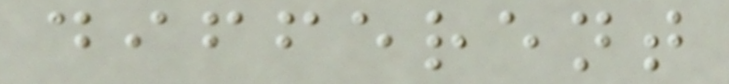different
